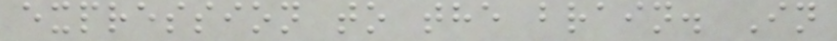expression to the brain. In
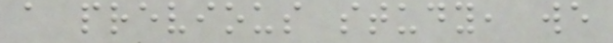a previous study, we
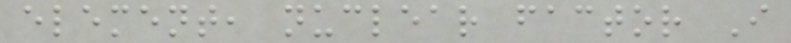element, nuclear factor I
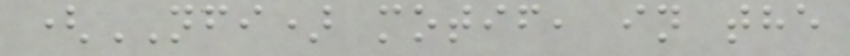(NFI) motif, in the
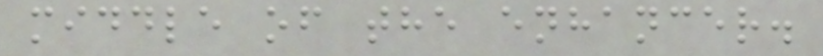middle of the enhancer.
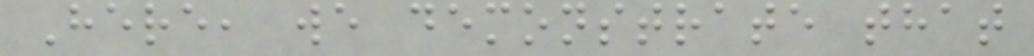Here, we demonstrate that
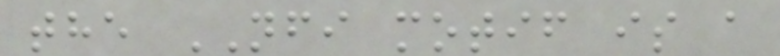the NFI motif is a
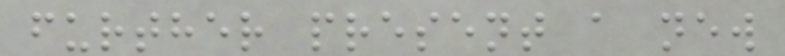further present a new
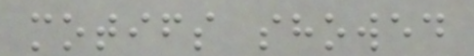motifs showed
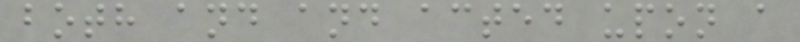both and and acted upon a
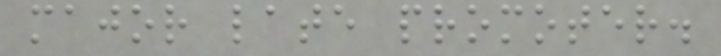major late promoter.
